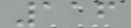116
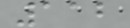112
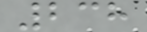238
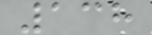138
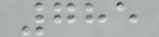785
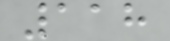118
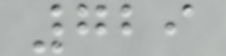729
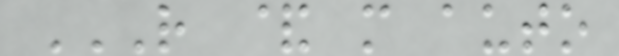R & M AUTO
